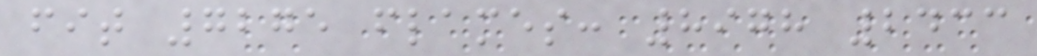fit 7275 flames: 8978 2433
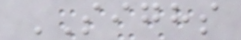SIGHS
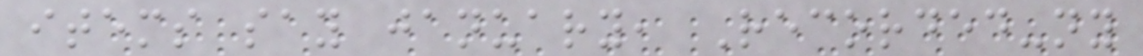items say january, Recorded-ny
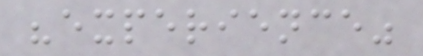"experience"
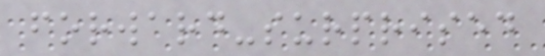forward-surprised
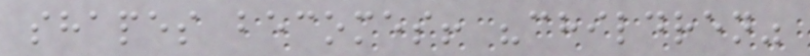shapes becomes! "children"
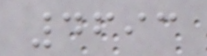4693
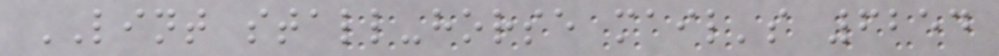LINT stall-horse mail's 6254
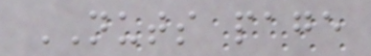NUTS page
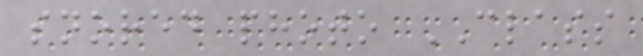snored photo CLASS
